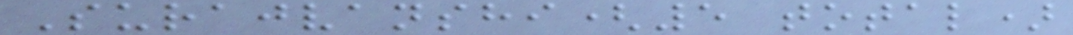Surajvanshi(5 total)
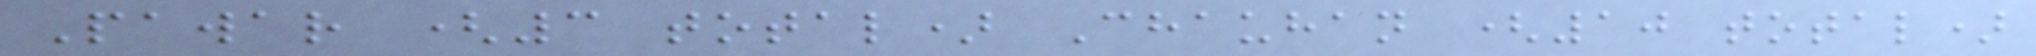Pawar (3 total) Chauhan (10 total)
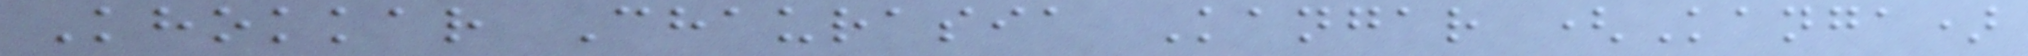Khokkar Chaurasia Kangar (Kanga)
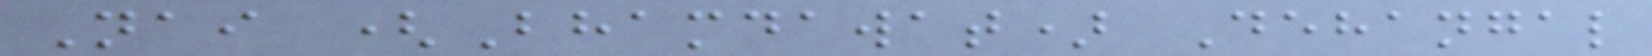Nai (Bhamdawat) Dehangal
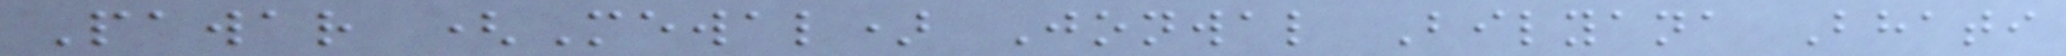Pawar (Mewal) Jonwal Bilyana Bhati
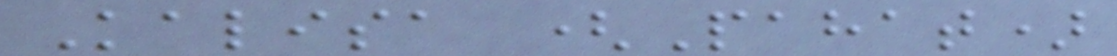Kalisa (Pahat)
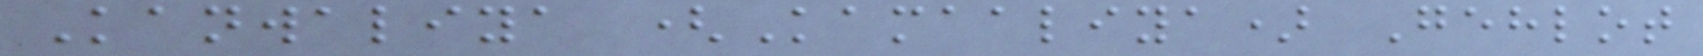Kanwaliya (Kamaaliya) Gehlot
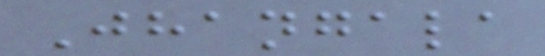Jhangala
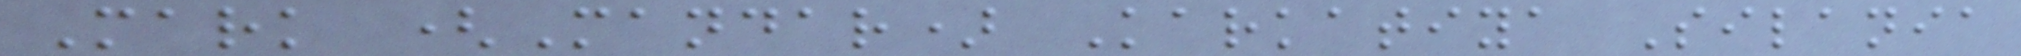Mark (Mandar) Karkatiya Silania
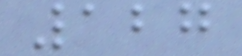127
